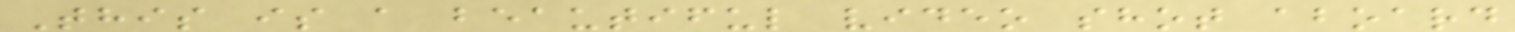This is a beautiful video shot aboard
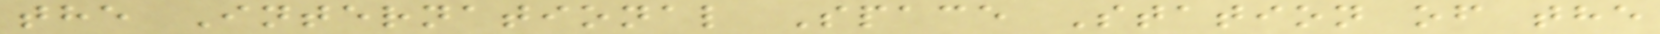the International Space Station of the
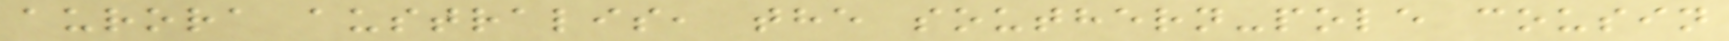aurora australis, the southern-pole cousin
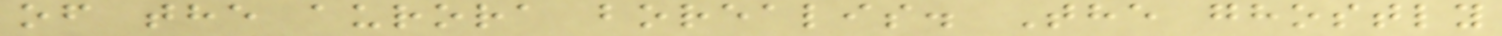of the aurora borealis. The ghostly
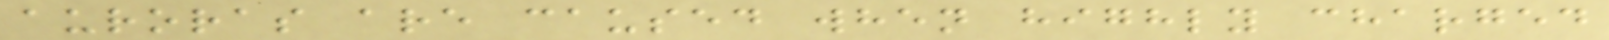auroras are caused when highly charged
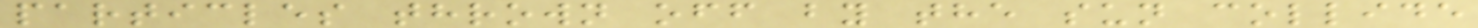particles thrown off by the sun collide
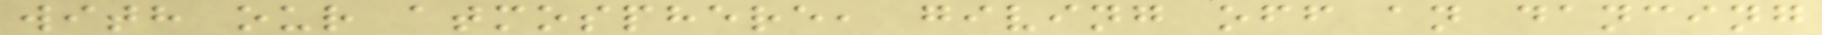with our atmosphere, giving off an dancing
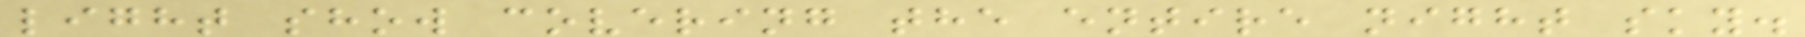light show covering the entire night sky.
